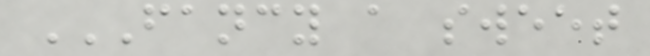FANCY A SWEET
